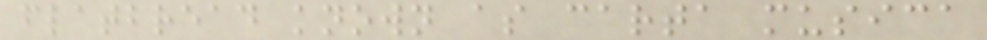flatbread known as carta musica
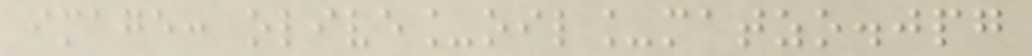image: olive_oil_matzo.jpg
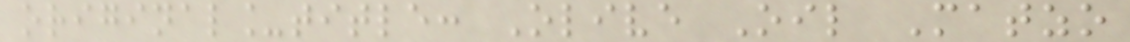original_title: Olive Oil Matzo
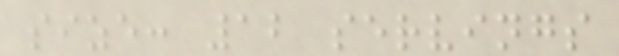size: 12 servings
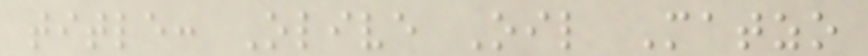title: Olive Oil Matzo
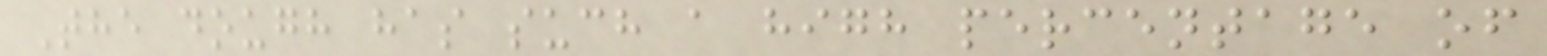The dough has such a high percentage of
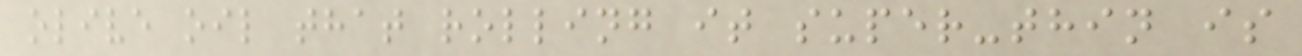olive oil that rolling it super-thin is
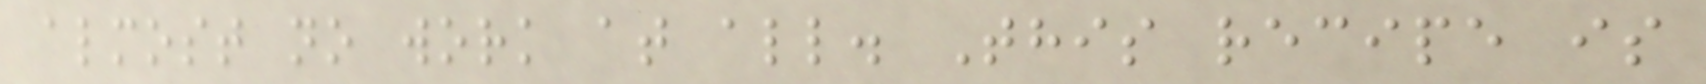almost no work at all. This recipe is
